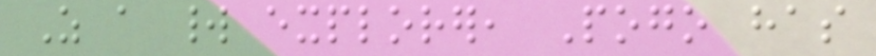As a world explorer, Pogo has
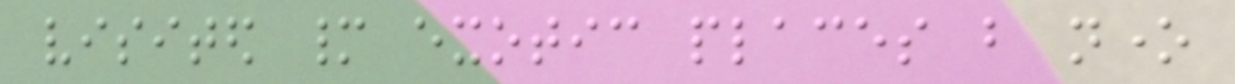visited many exotic places but none
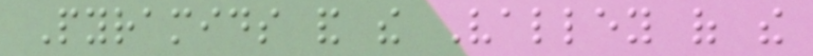Pyramids and the Valley of the
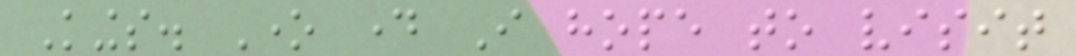Kings. One day I hope to visit
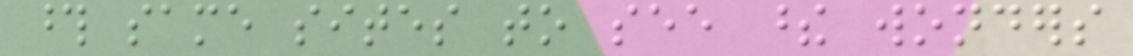those same sites to see these wonders
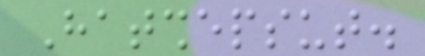Hatshepsut.
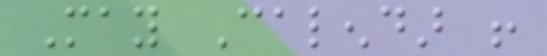May Calendar !
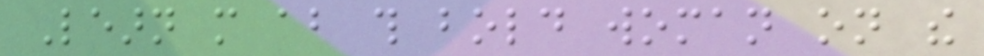Learn more about this bold woman on the
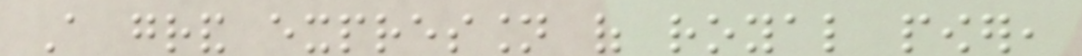A grand expression of royal power,
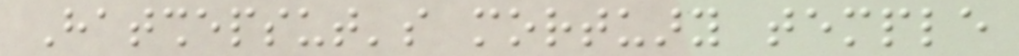Hatshepsut's mortuary temple
